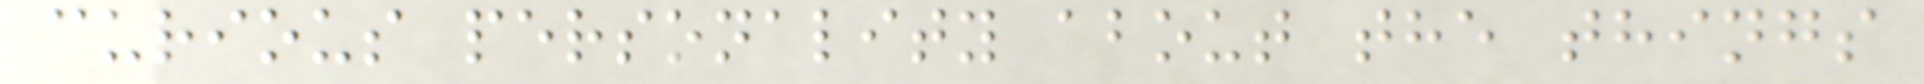curious personality about the things
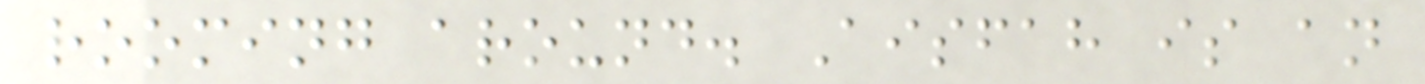rooming around. Aisfah is an
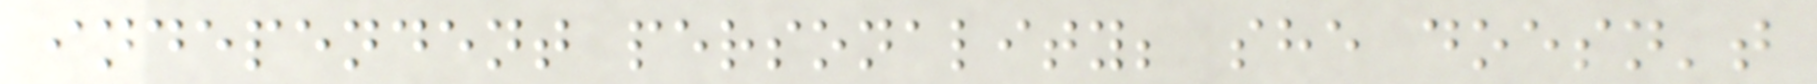independent personality; she doesn't
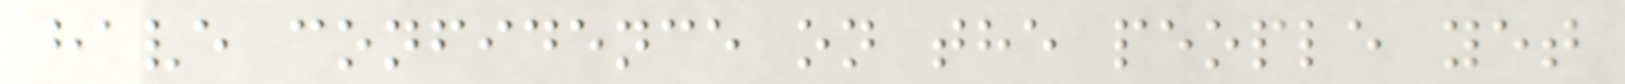have confidence on the people yet
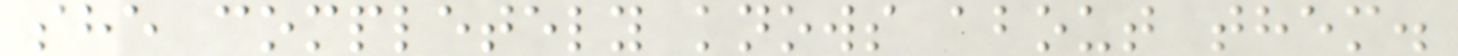she completely knows about them.
